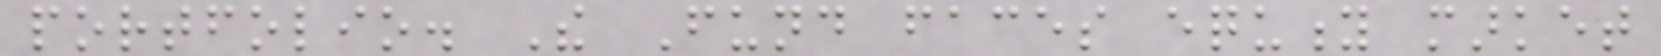portfolio. The Fund faces equity market
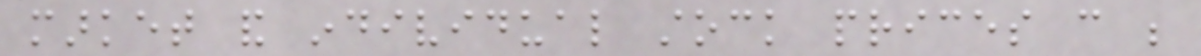market and individual stock prices can be
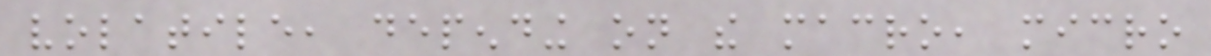volatile, depending on the macro, micro
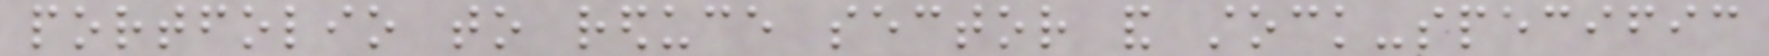portfolio to reduce sector and stock-specific
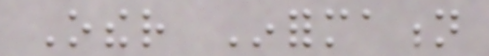Other Information
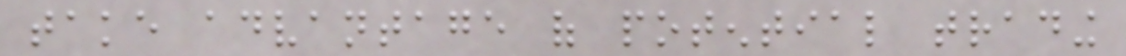take advantage of potential trading
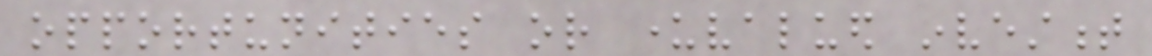opportunities or undervalued investment
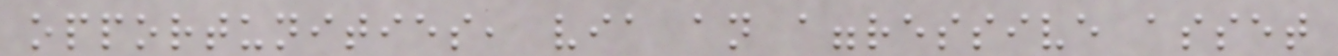opportunities, via an aggressive asset
